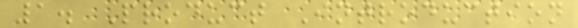1. Product Introduction
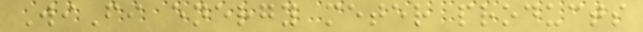WiFi energy meter products
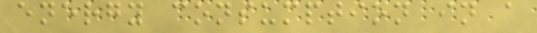energy consumption in a
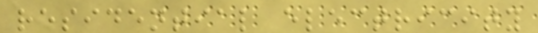residential electricity
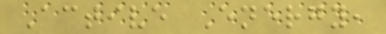Active Energy,
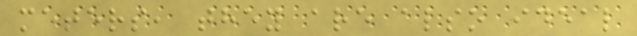meters, they are also ideal
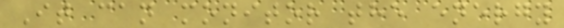It can monitor the energy
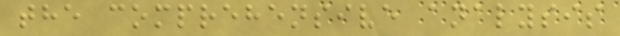the comprehensive analysis
